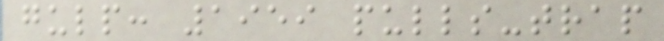gulp: 1959 pulls-trap
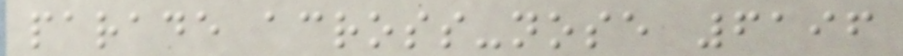parade across-nose 6196
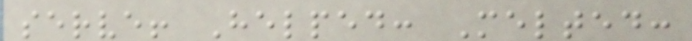serve! Helped: Melted:
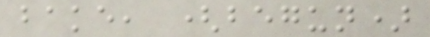bake, (begun)
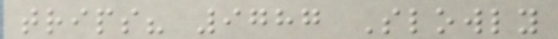trips? 9787 Slowly
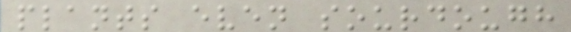plants even sourdough
